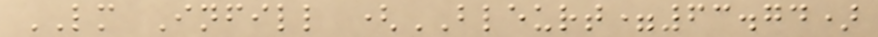LM Infill (BLEURT=63.74)
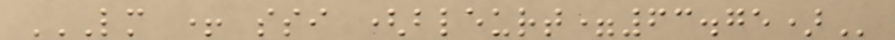LM + SSI (BLEURT=63.75)
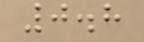0.8
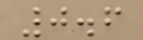0.6
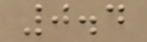0.4
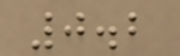0.2
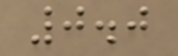0.0
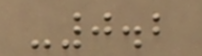-0.2
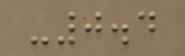-0.4
